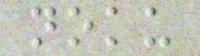noku
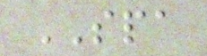SPA
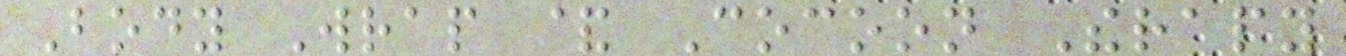Body Wrap & Cocoon Therapy
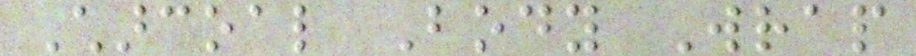Charcoal Body Wrap
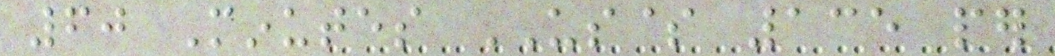60 Minutes US$ 135 per
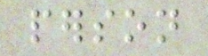person
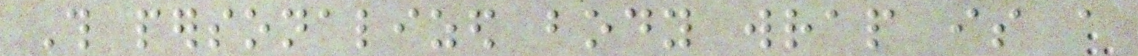This personalized body wrap is a
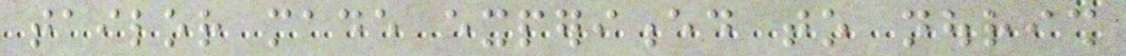tailor made experienced to nourish
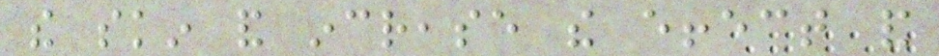the skin and increase the effect and
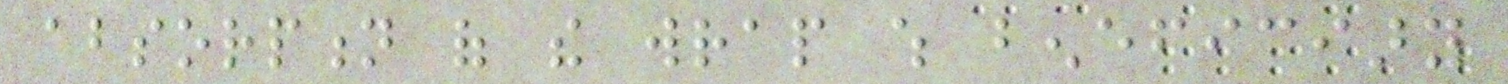absorption of the wrap which beneficiary
